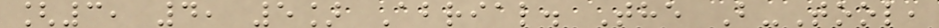[3, 4, 5] Abrial. The B-Tool,
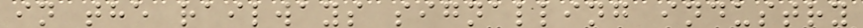in the railways signalling industry
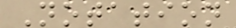Notation
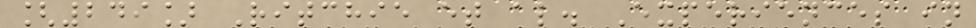[249] Ritchie et al. Experiences in
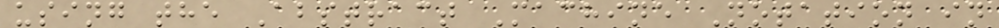using the Abstract Machine Notation in
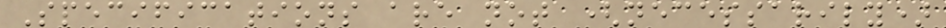Specifications are not (necessarily)
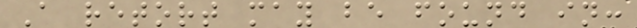A retort may be found in:
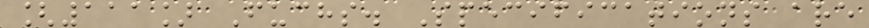[111] Fuchs. Specifications are
